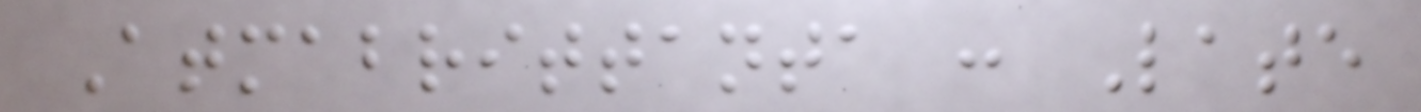Atmabrittanta : Late
